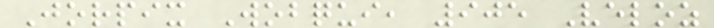Jorpix Wobqui, 905 Veloz
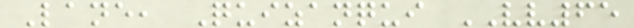Lane, Quizanqui VV65
